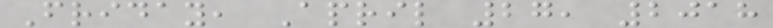Friday, April 27, 2018
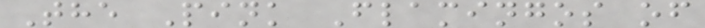The Pink Flamingos of
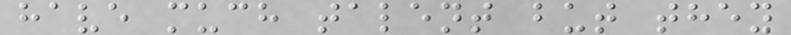have much talent but they
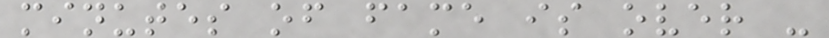minutes of fame is over -
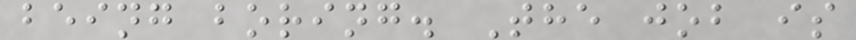being boring. The job is
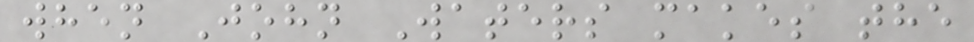when John Waters makes the
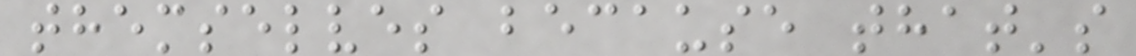themselves because that's
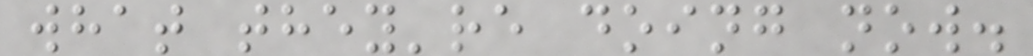what they're doing now.
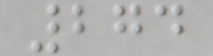274
